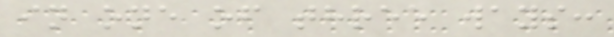in one of three ways:
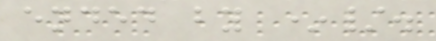ended by */.
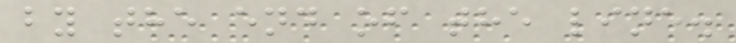by the end of the line.
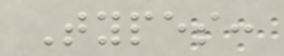Types:
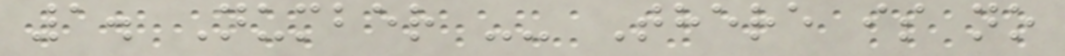1. Number -- There is no
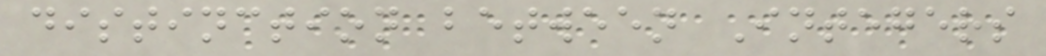distinction between Integers
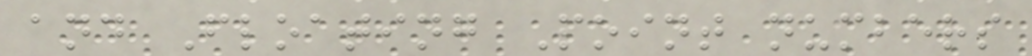and Floating Point numbers
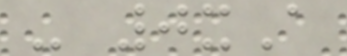- 0xA
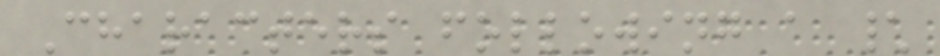Characters following a \
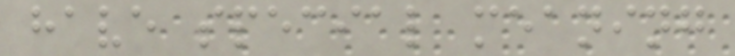have special meaning
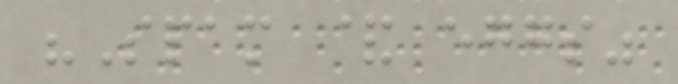"Spam & eggs"
